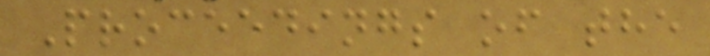Proceedings of the
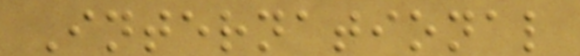International
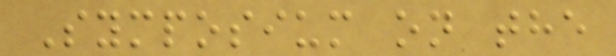Symposium on the
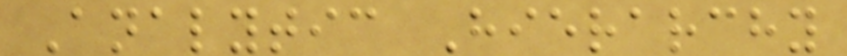Analytic Hierarchy
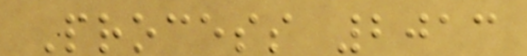Process 2013
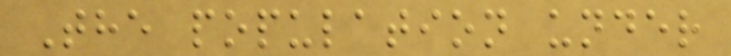The population under
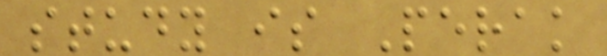study is Perak
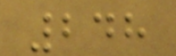248
